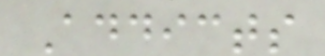Addicts
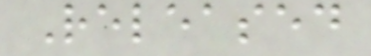Released
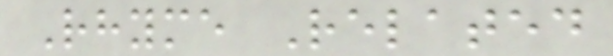Rhyme Related
